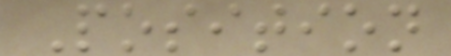Position
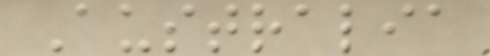Australia
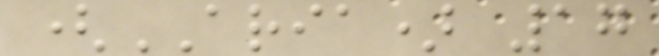(ARIA) 17
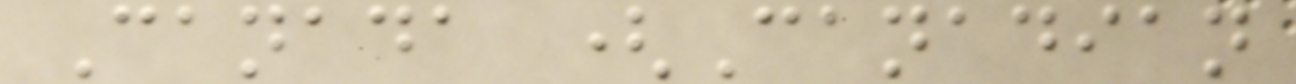Canada (Canadian
